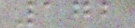172
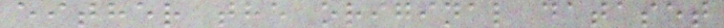either the original dataset
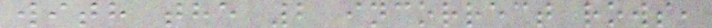with the 2 incorrect rows,
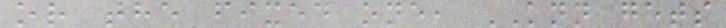or the fixed one, KNN gets
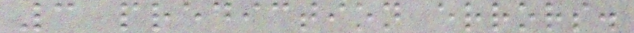3 prediction errors.
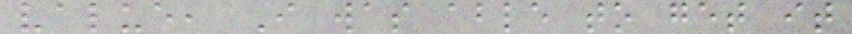value, I was able to get it
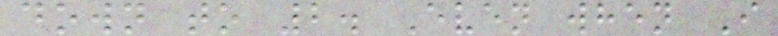down to 2. Even when I
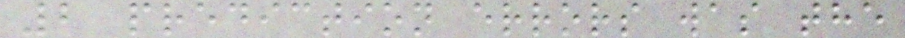2 prediction errors was the
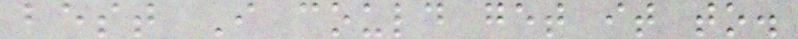best I could get it to.
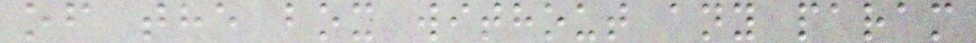of the box without any param
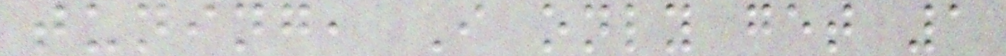tuning, I only get 1
